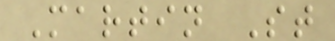Martin St
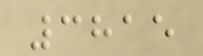3815
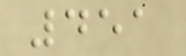451
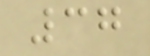37
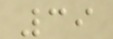39
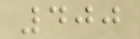400
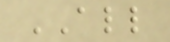ALL
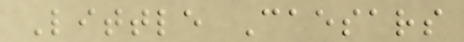Little Caesars
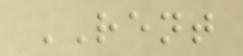RENT
